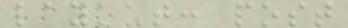layout: post
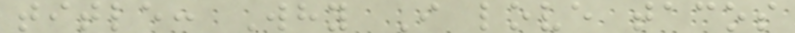title: Why I love tacos
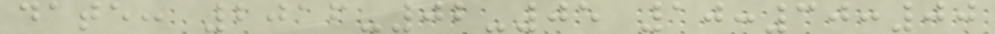date: 2016-02-05 10:30:00
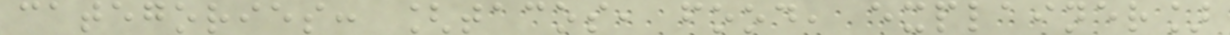categories: [tacos, food, explainer]
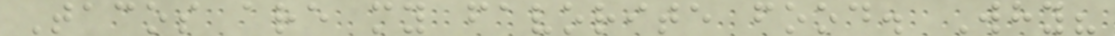Tacos are my favorite food. Why?
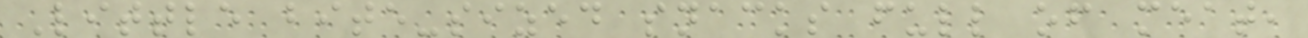Little bite-sized snacks full of meat,
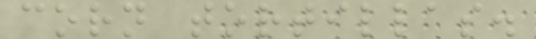corn tortillas.
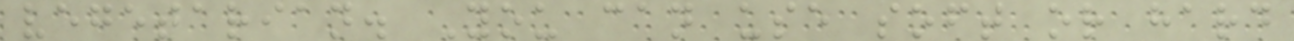vegetarian. You can use soft or hard
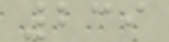239
